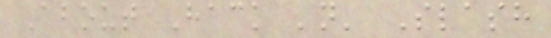About Hack 'n' Slash
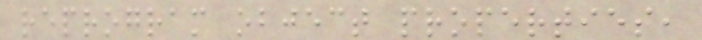reprogram object properties,
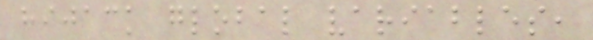hijack global variables,
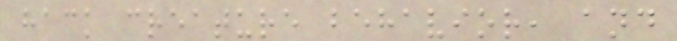hack creature behavior, and
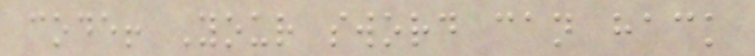code! Your sword can hack
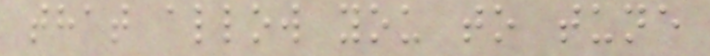that allow you to tune
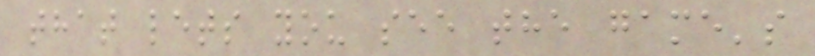that lets you see the game's
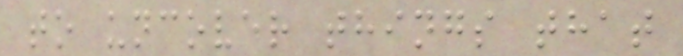to uncover things that
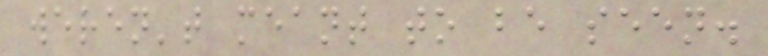weren't meant to be seen.
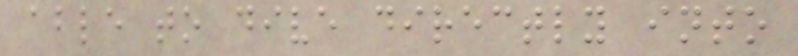able to dive directly into
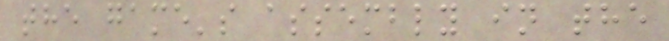the game's assembly in the
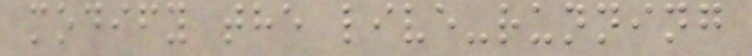modify the live-running
